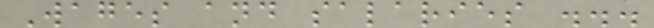Wages and salaries ...
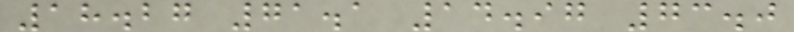18.27 71.1 14.97 73.0
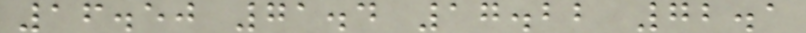16.50 71.4 17.22 72.1
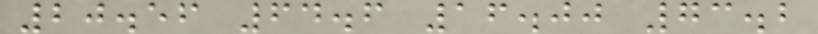20.56 64.6 16.00 73.2
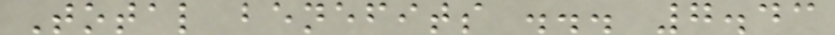Total benefits ... 7.43
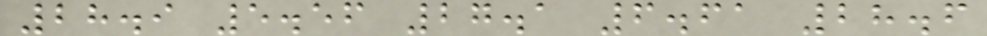28.9 5.56 27.1 6.61 28.6
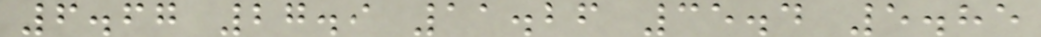6.67 27.9 11.26 35.4 5.85
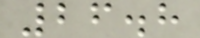26.8
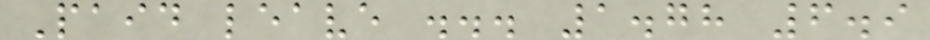Paid leave ... 1.78 6.9
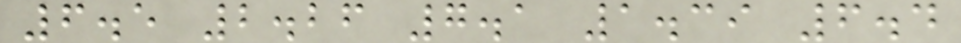6.5 2.26 7.1 1.39 6.4
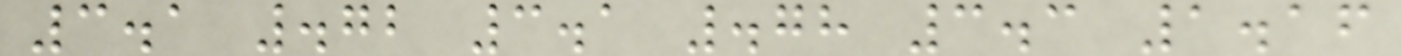3.1 .72 3.1 .78 3.3 1.16
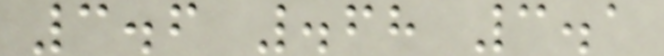3.6 .68 3.1
